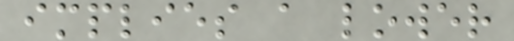implies a lower
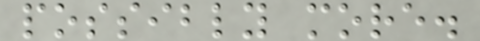possibly more.
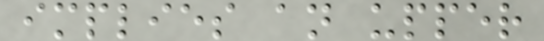implies an upper
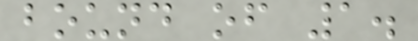bound of 1.
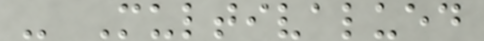- Multivalued
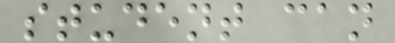student can
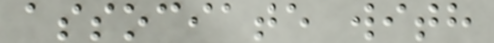associate with
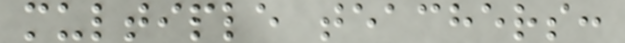multiple teachers:
